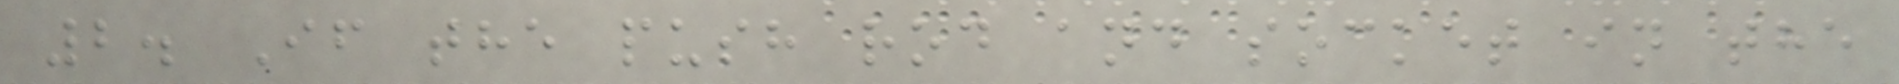2. If the push rod and socket in the
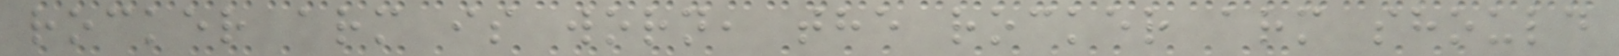rocker arm is worn, the rocker arm should
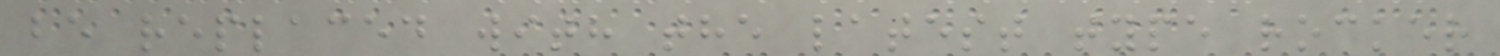be replaced with the latest type rocker
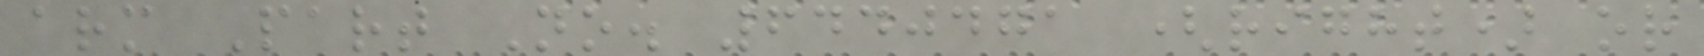arm Part No. 6440471 (right) or
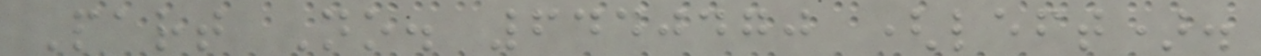Part No. 6440470 (left).
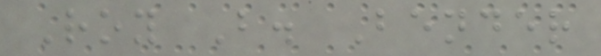Roy B. Bender
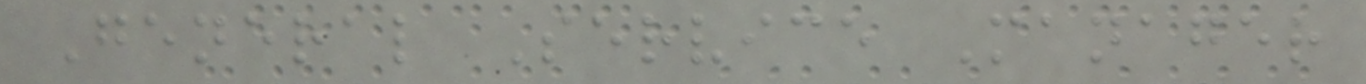General Service Manager
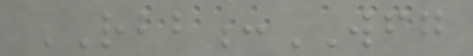RBB:WFG
